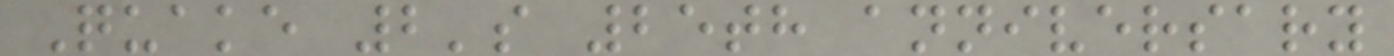Quake 2's 25th anniversary
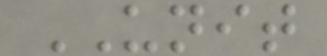UNIT
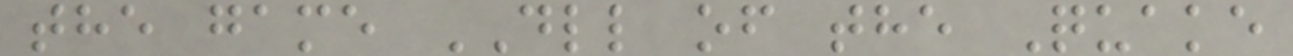the game DLL of the Quake
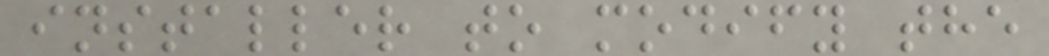installer to modify the
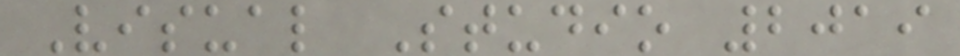Visual Studio 2019
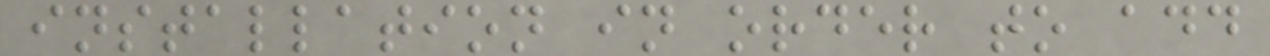installation in order to add
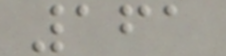161
